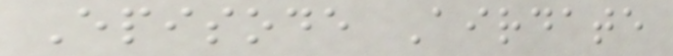Episode Airdate
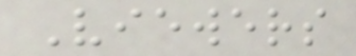Viewers
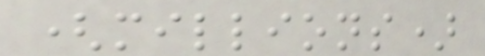(millions)
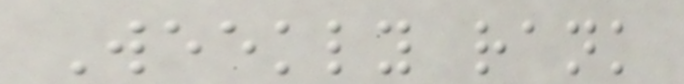Weekly rank
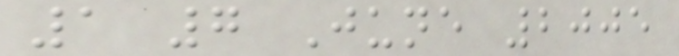1 7 June 2005
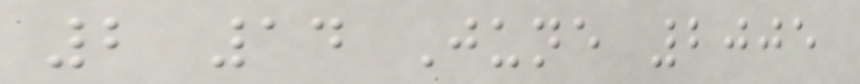2 14 June 2005
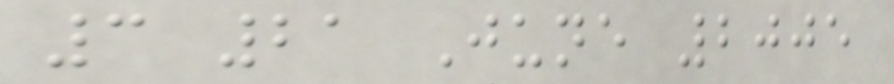3 21 June 2005
